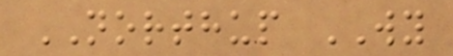NORTHUP WY
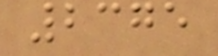2375
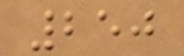250
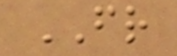FR
